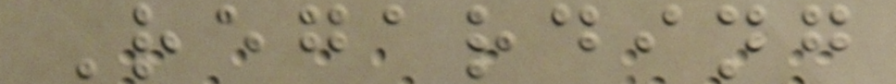Regarding
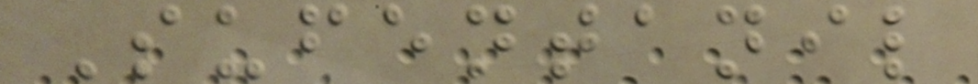Sufentanil
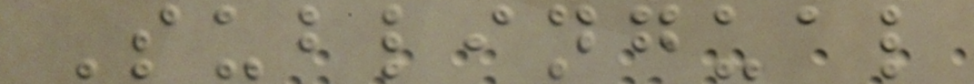Sublingual
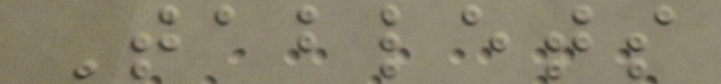Tablets
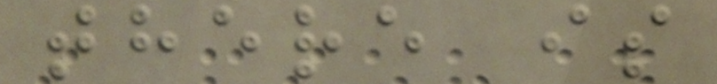there is
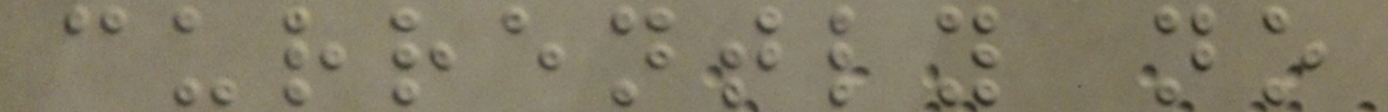currently no
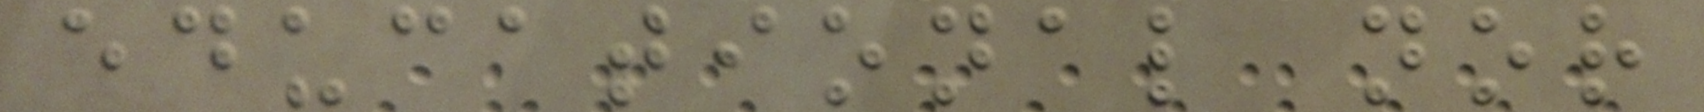educational nor
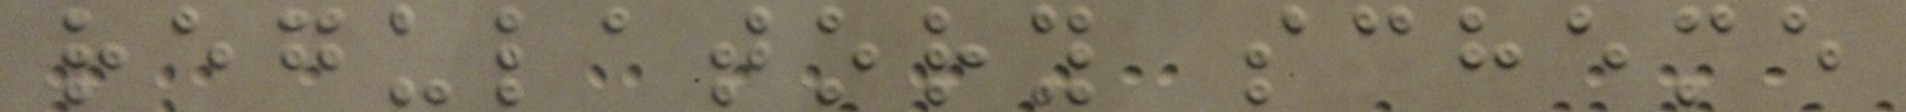regulatory scheme
